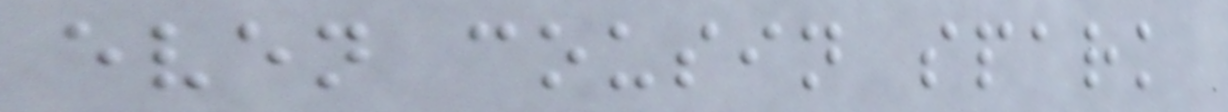even cousin spark
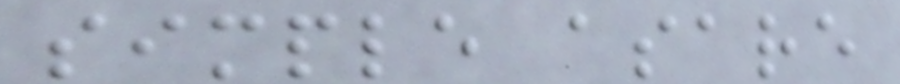simple asare
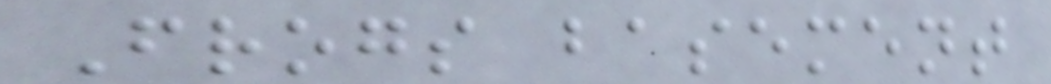Frogs basement
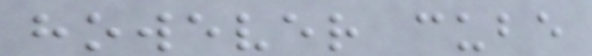however cube
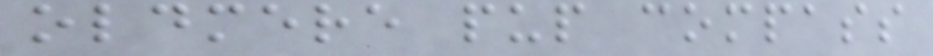oldmere pup compass
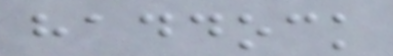haddock
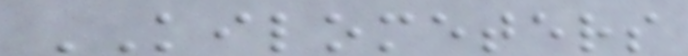KILOMETERS
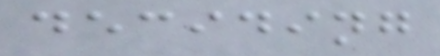deciding
